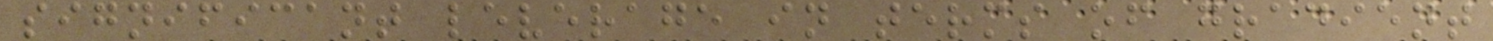significant leverage in terms of gradient
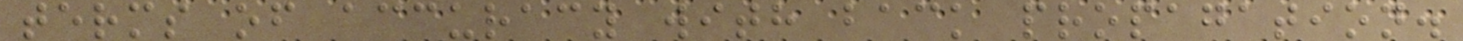terms of accuracy with back propagation.
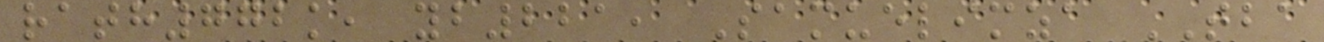rath772k, yb221, Samuelimza TBA
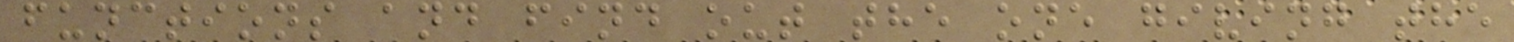functions and find out the one giving the
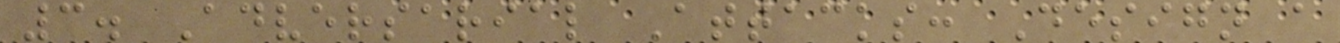3. Adversarial Attacks: Design a
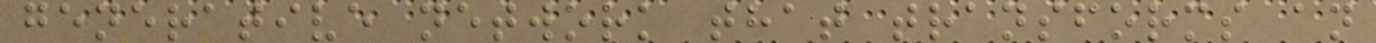generative network that transforms an
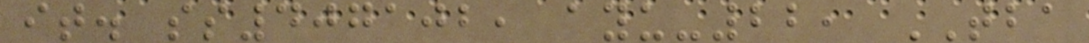it. ss407102, ayu-22, TBA
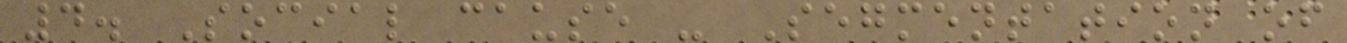4. Social cause - Segmentation of
